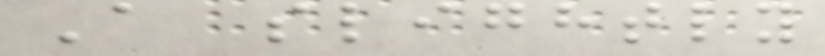A slightly
